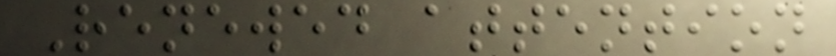Renewed attention
